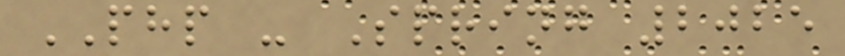PHP - Spring 2025
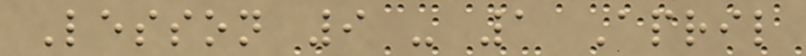Lesson 9 - 1 April
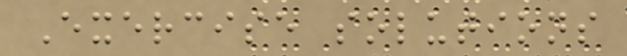Exercise solutions
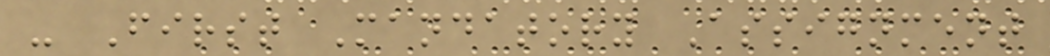- First Mandatory Assignment
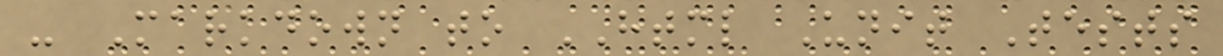- Markdown to HTML Unit Tests
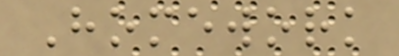Homework
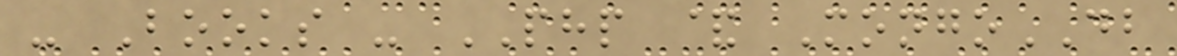- Books - PHP & MongoDB
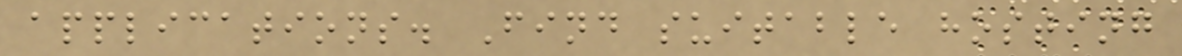applications. Find suitable hosting
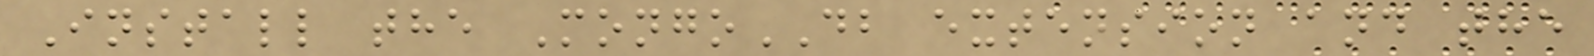Install the MongoDB extension and the
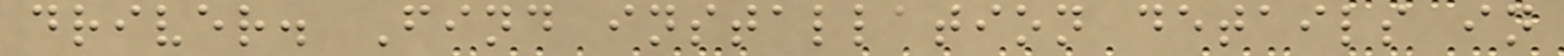driver. Find installation details in
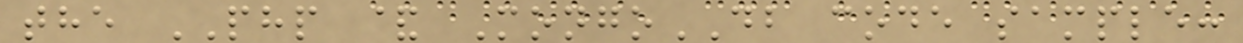the PHP & MongoDB code sample:
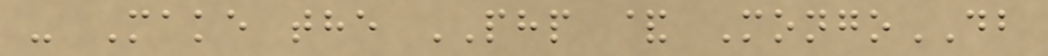- Make the PHP & MongoDB
